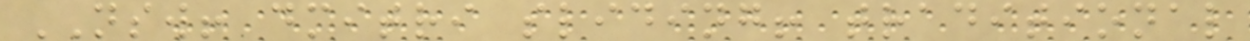NSW! dmitri sliding! traditional
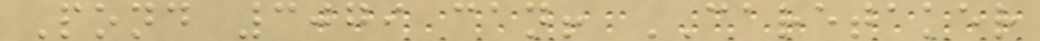Pond 3079 can! CARETAKER
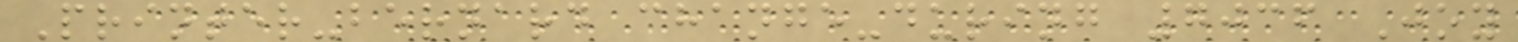Printer-bernard change-during 7036 Joy
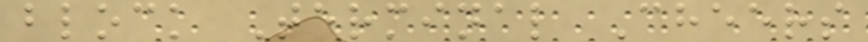block Terminal Cheers
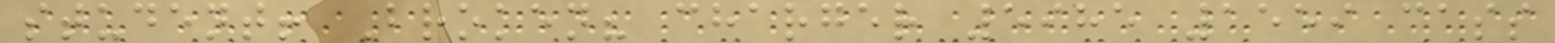student! Broken? charger 5985 1559 cass
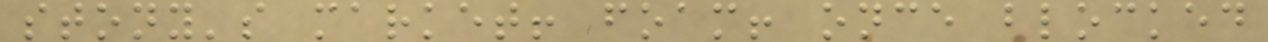stony's market! foam! once blocked
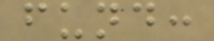fund:
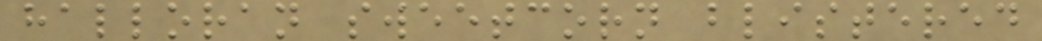halloran sweetcorn blistered
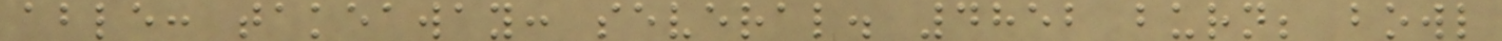able: takeaway: several. 4852 burn; bowl
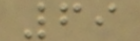69
